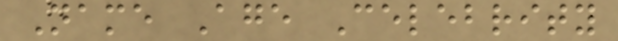Name Age Celebrity
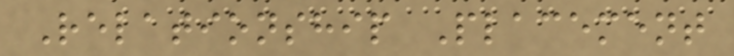Relationship Placement
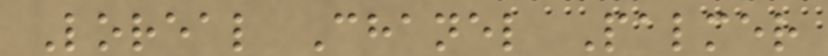Loreal Chanel Palmer
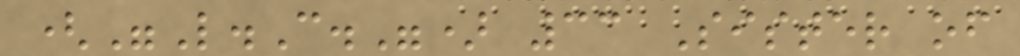("L.C.") 33 Sister of
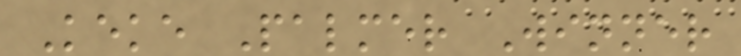Keke Palmer Winner
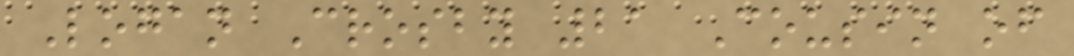Logan Crosby 21 Cousin of
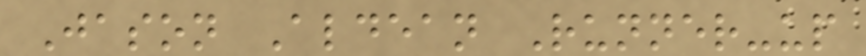Jason Aldean Runner-up
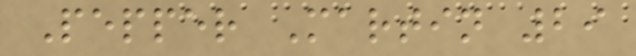Pepper Martin 29
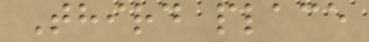Third place
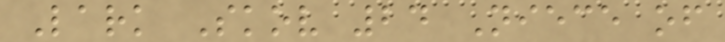Lark Skov 24 Niece of
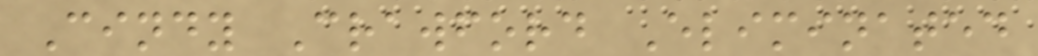Cindy Crawford Eliminated
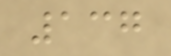137
